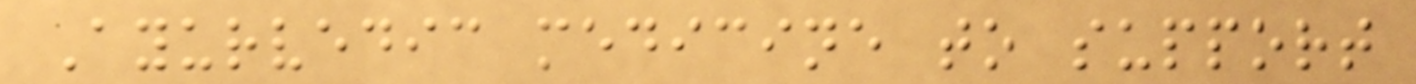Ayurvedic medicine to support
